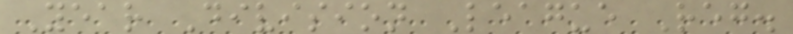Year Division League Reg.
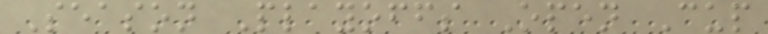Season Playoffs Open Cup
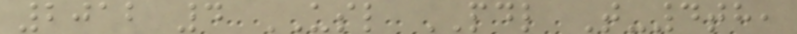2012 4 USL PDL T-4th,
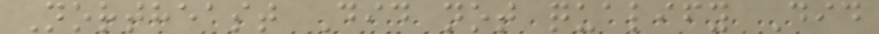Northeast Did not qualify Did
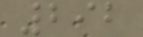292
